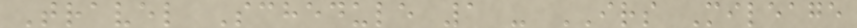Travel Schedule 1 - IRS Mileage
